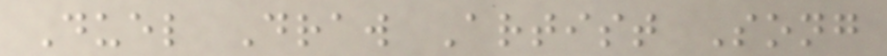Duel Draw Artist Song
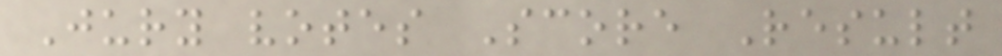Jury votes Score Result
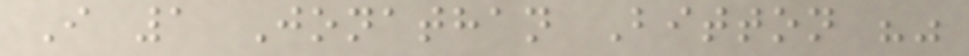I 1 Jonathan Bitton ""
